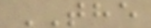THE
